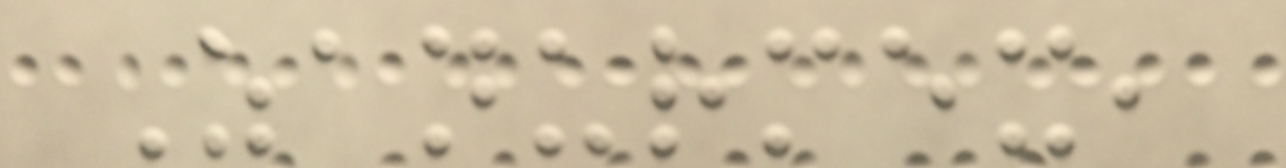Zanurmex,
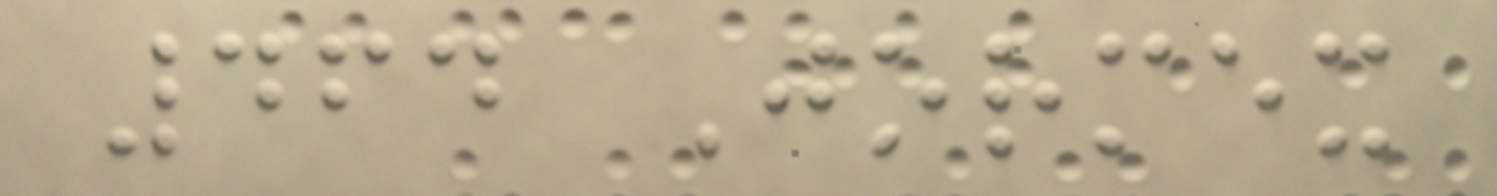464 Jormex
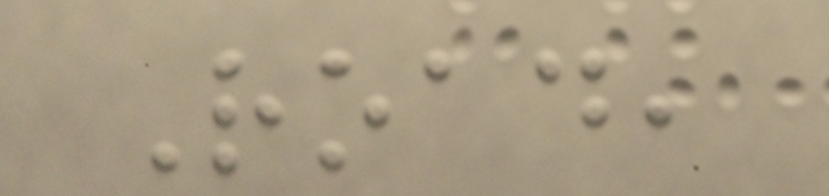Road,
